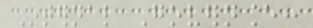Internal Governance:
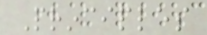Principles
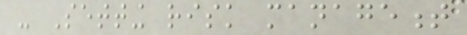- Setting risk management
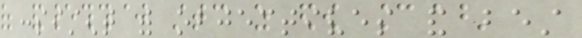consistent with objectives and best
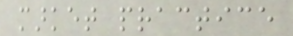market practice
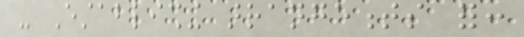- Establishing arrangements for:
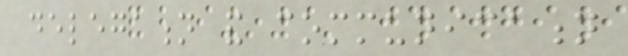delegation and communication
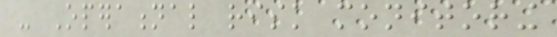- Operational risk monitoring
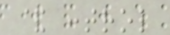& control
